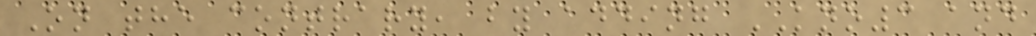On the contrary, by adding KNO3 and
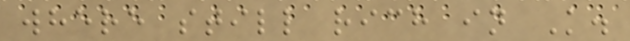where still rich in K.
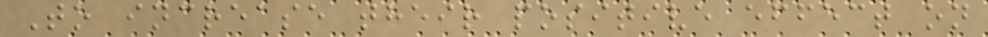To increase their positive effect on
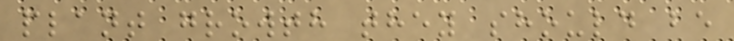plant growth they should be
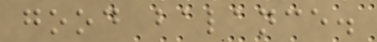good balance.
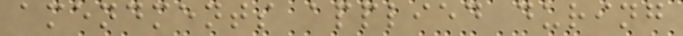amendments applied during
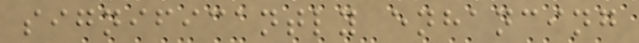significantly enhancing
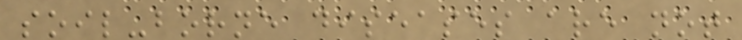soil-borne diseases are not
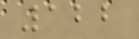122
